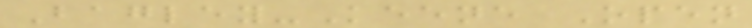Bagley-Keene Open
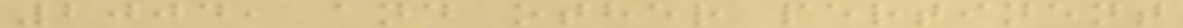2004, and other pertinent
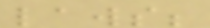laws;
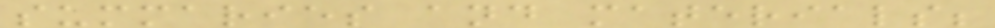summaries and materials;
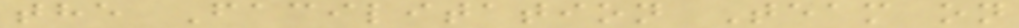the Facilitation Team on
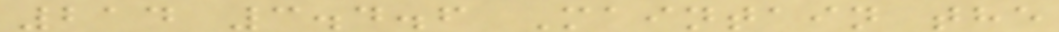214 3.4.6 Maintain the
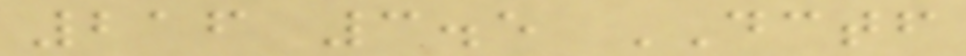216 3.5 DCTF
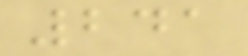241
